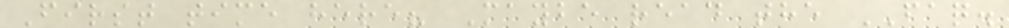First time here? Maybe read the FAQ.
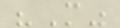"M"
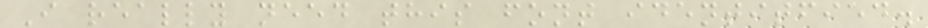I really need this font identitfied.
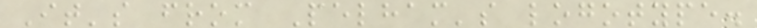It's from Pelham's logotype.
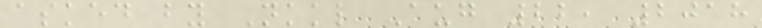asked by Nkkl Aug 22, 2018
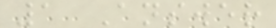1 Answer
